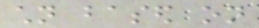children based on
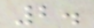2.
